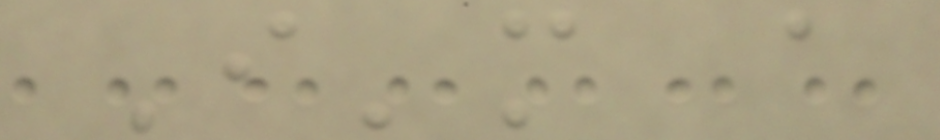I'm a
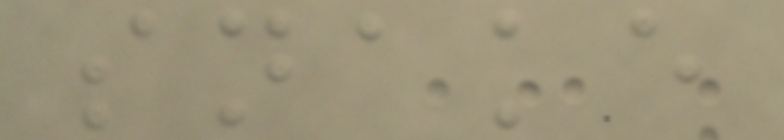snake
